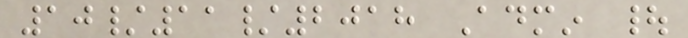10/11/2018 Admin |
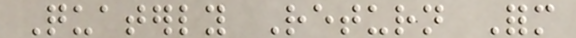Quaterly Return Form
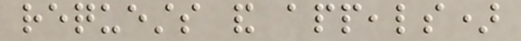requests and appeals)
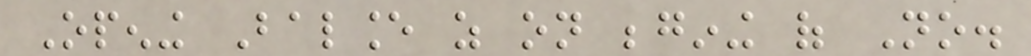Opening Balance as on begining of No.
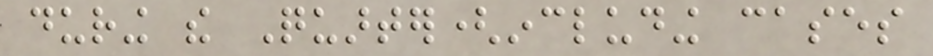during the Quarter(including cases
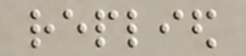replied
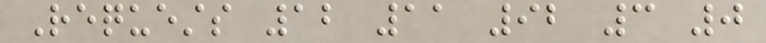Requests 12 11 92 3 0
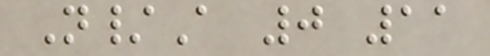N/A 0 11
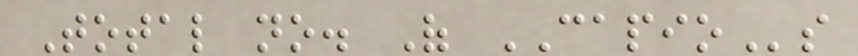Total no. Of CAPIOs
